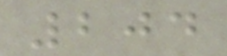204
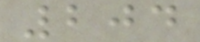204
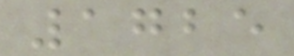1725
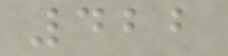422
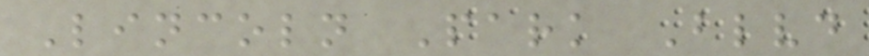Lincoln Park Blvd
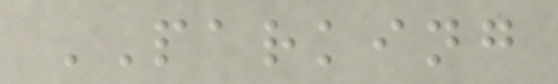PARKING
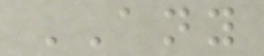ANY
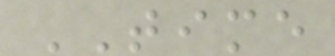TIME
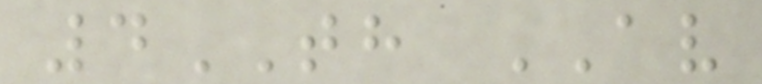4TH AV
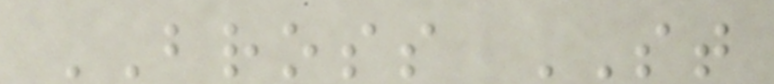BROSS ST
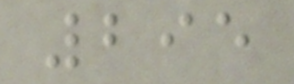295
